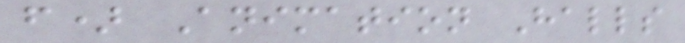f) Animation Halls
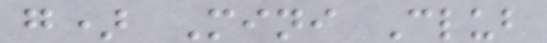g) Mini Club
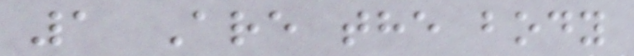1 Are the body
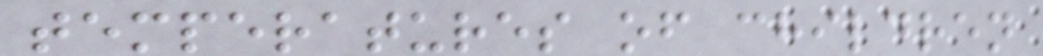temperatures of children
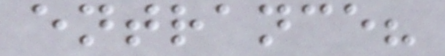entrance?
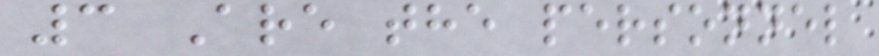3 Are the personnel
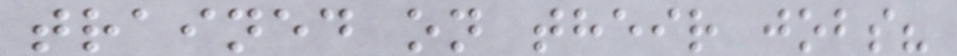trained on their jobs?
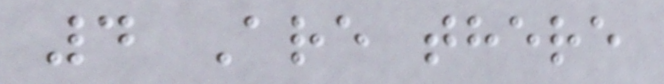4 Are there
